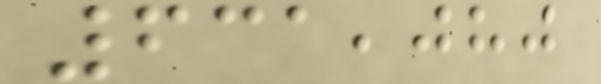631,080
